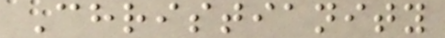Christianity
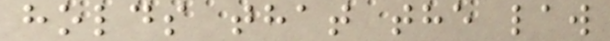holds that the law
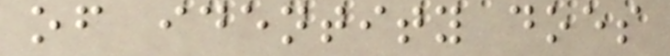of identity does
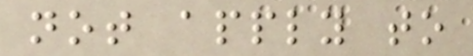not apply to
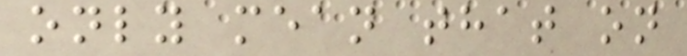only mean that on
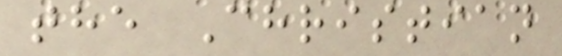the Christian
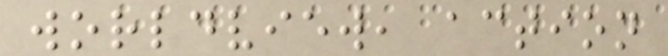worldview, action
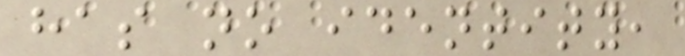has no identity,
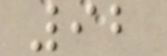92
